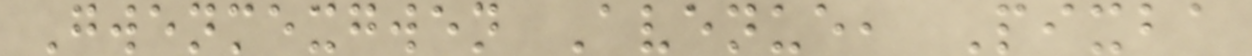Gwenmexgwen Avenue, Pixba
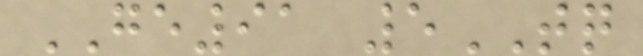GE91 5TQ
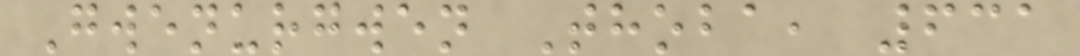Gwenurgwen Thoba, 631
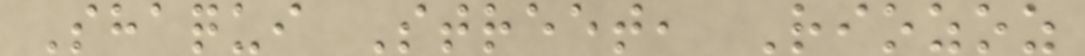Shaqui Street, Riozoz
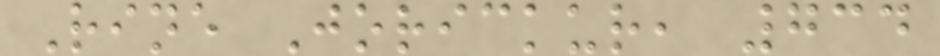Rine Jorickur, 734
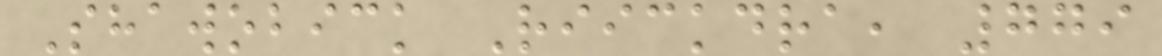Shawobick Riickdra, 779
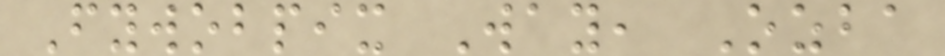Fywobpix Way, Ozba
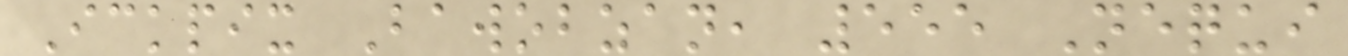Ickpix Bawobzan, 555 Nequi
